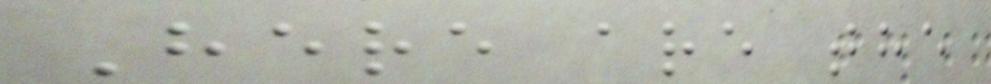Here are the
